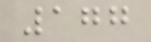177
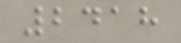2418
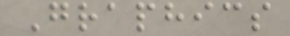Graphics
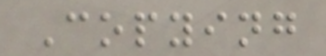Copying
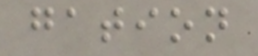gation
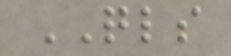QLS
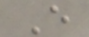E
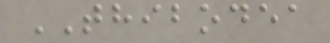THIBODEA
